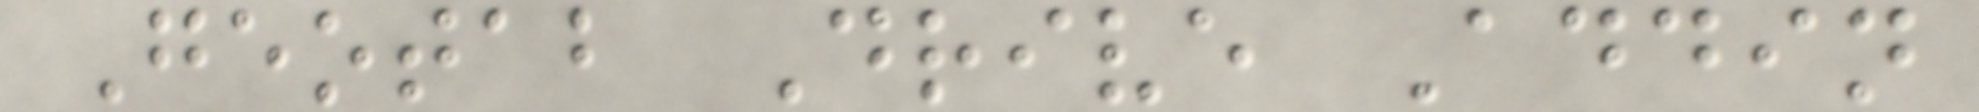Geotab Drive Addin
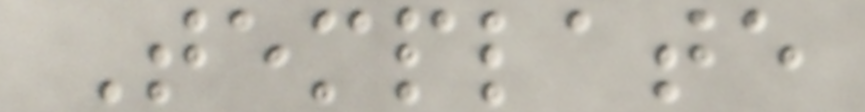Template
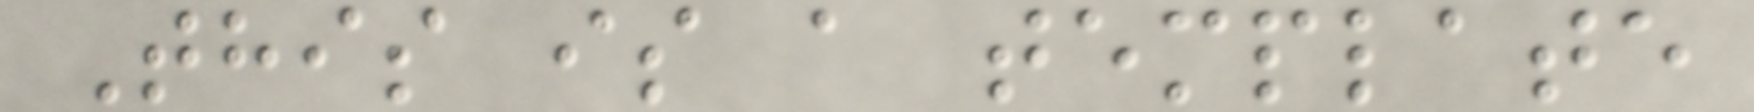This is a template
